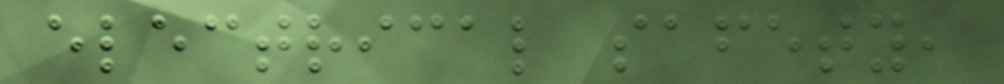electrical safety,
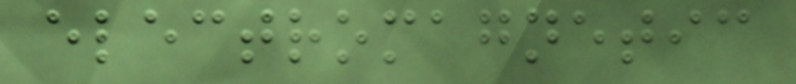electromagnetic
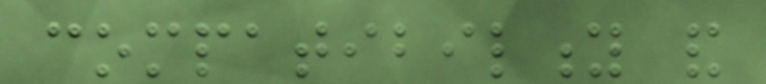compatibility and
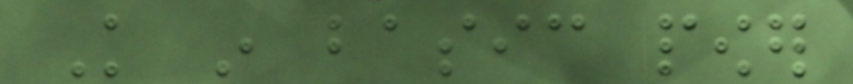Knowledge in basic power
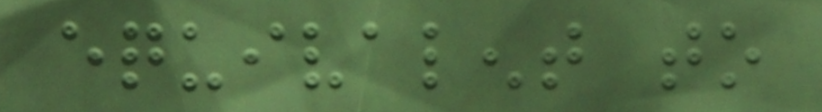equivalent to
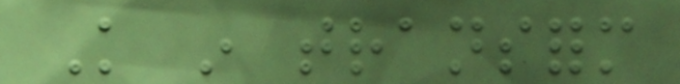Knowledge in transform
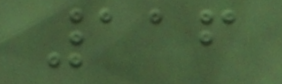116
